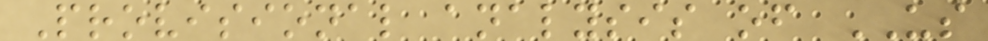Provisional analysis of US
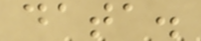data.
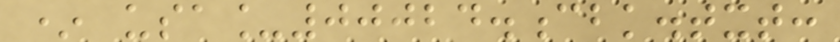* usa_00024.cbk.txt:
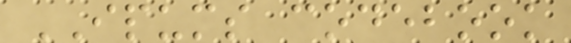IPUMS codebook
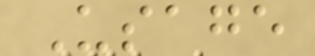Usage
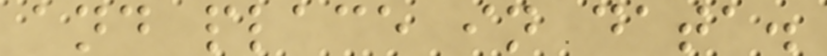and place in data.
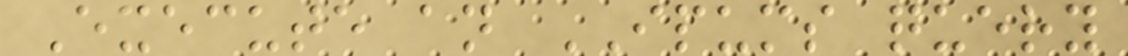Execute an IPUMS query
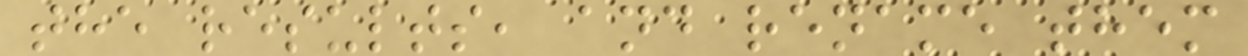the results, and rename them
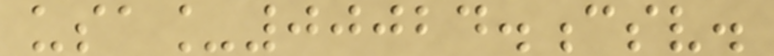usa_00024.csv.
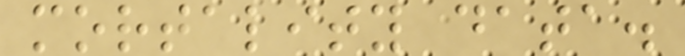mortality data.
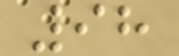98
